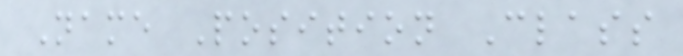Name Position Class
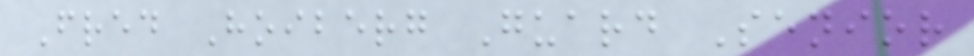Fred Hoiberg Guard Senior
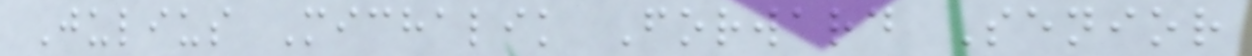Julius Michalik Forward Senior
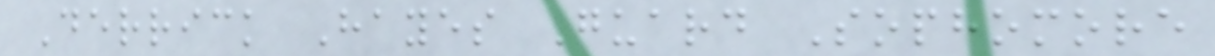Derrick Hayes Guard Sophomore
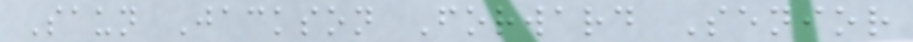Saun Jackson Forward Senior
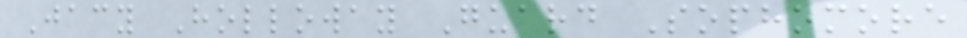Jacy Holloway Guard Sophomore
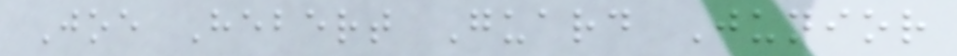Joe Hebert Guard Junior
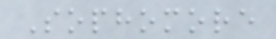Sophomore
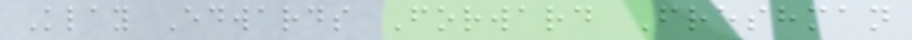Klay Edwards Forward Freshman
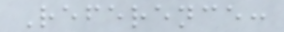Reference:
